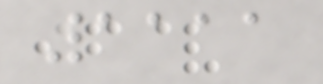1111
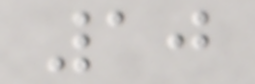10
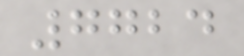7724
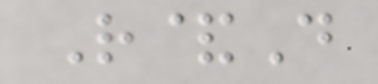R&D
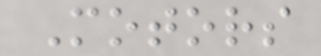Motors
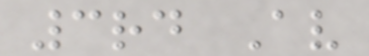3rd Av
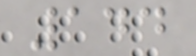144
